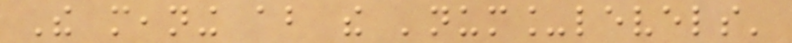The meaning about the 'num_levels'
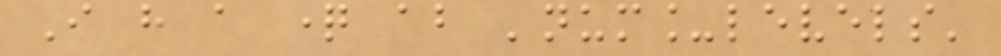I have a question about 'num_levels'
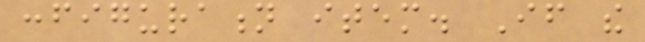configuration item. If the
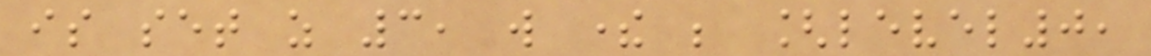is set as 3, will there be [level0,
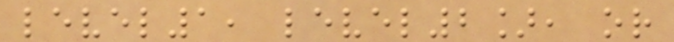level1, level2], or
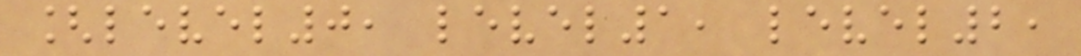[level0, level1, level2,
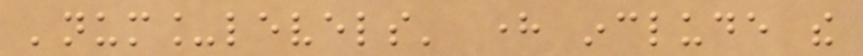'num_levels' here include the
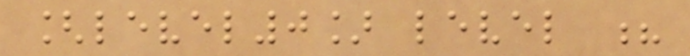[level0] level ?
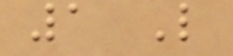1 Like
